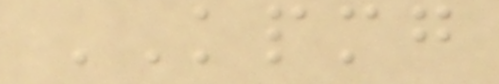KPMG
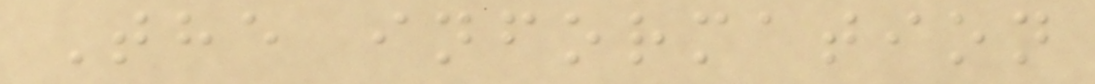The information
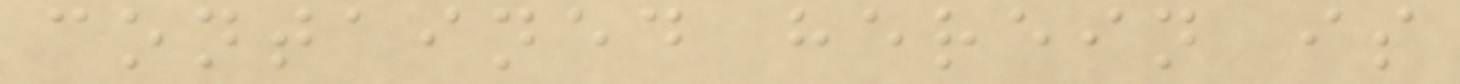contained herein is
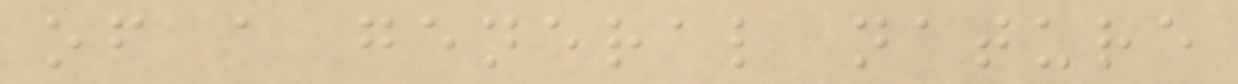of a general nature
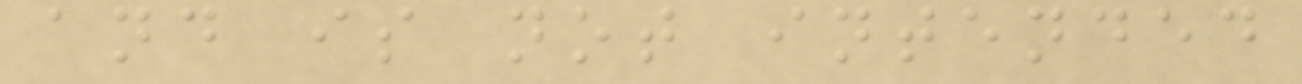and is not intended
